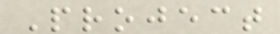Project
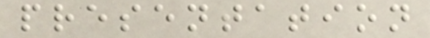presentation
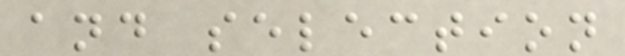and selection
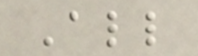All
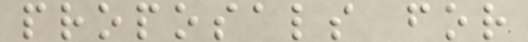proposals for
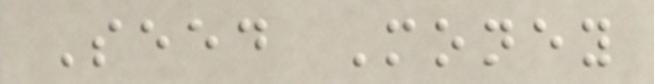Seed Money
